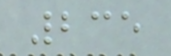235
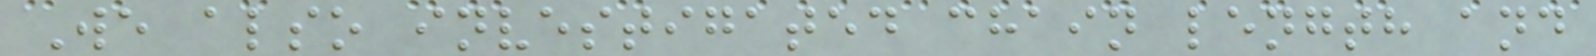We also investigated chain length and
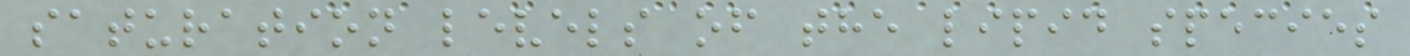saturation levels of the lipid species
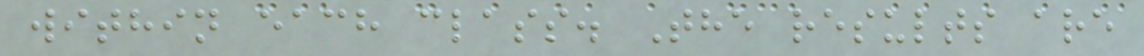within each class. The results are
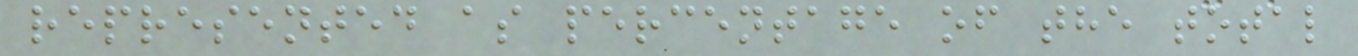represented as percentage of the total
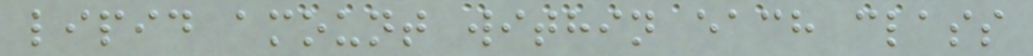lipid amount within each class
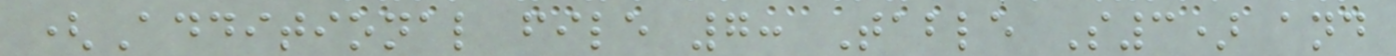(Additional file 7: Table S3) and
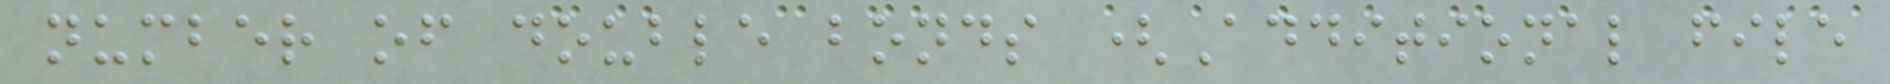number of double bonds (Additional file
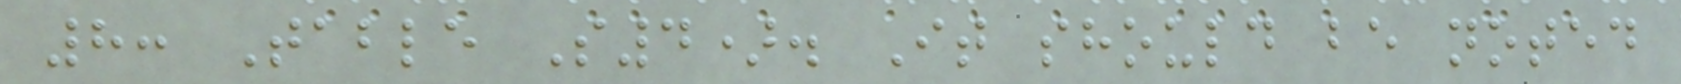8: Table S4). It should be noted
